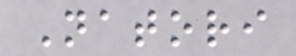Natori
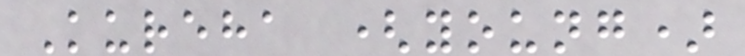Kureha (young)
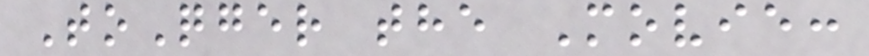ToQger the Movie:
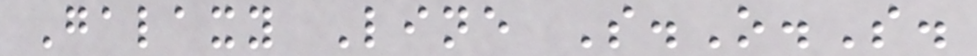Galaxy Line S.O.S.
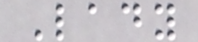Lady
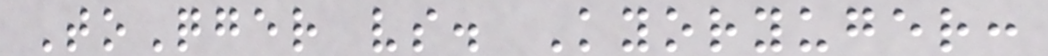ToQger vs. Kyoryuger:
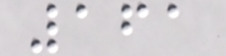161
